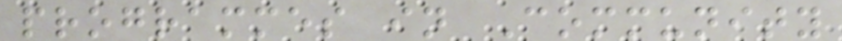programmes in Community
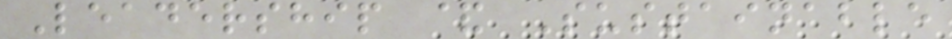Leadership & Sustainable
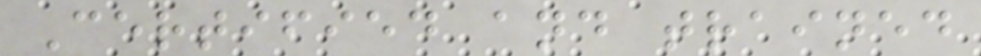Certified and trained
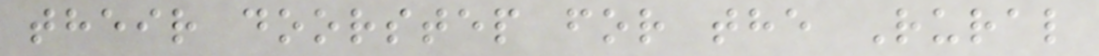their doorstep for the Rural
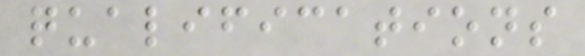qualifications
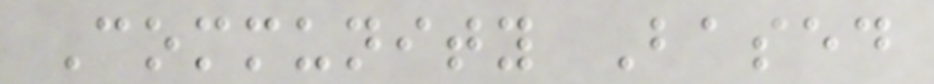Community Based
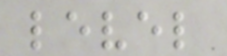level
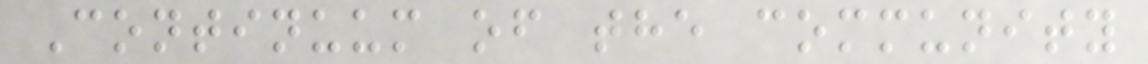Continuum of the community
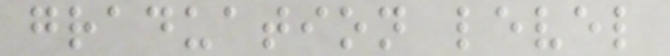graduation level
